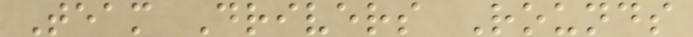Team Drivers Rounds
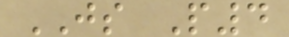JS P4
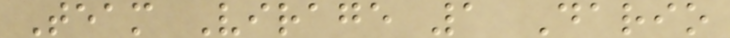Team Virage 1 Dario
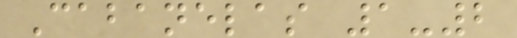Cabanelas 1-2
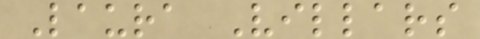Laura Villars
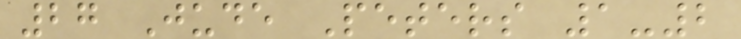27 Jude Peters 1-2
